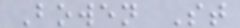Bowen St
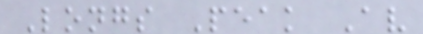Longs Peak Av
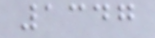1347
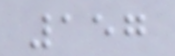157
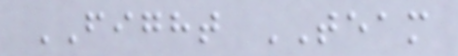FIGHT TEAM
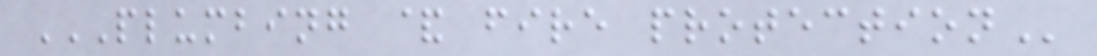PLUMBING & FIRE PROTECTION
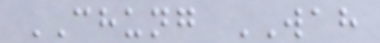CHUNG WAH
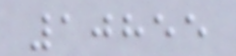10855
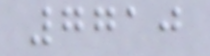7710
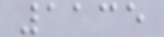1135
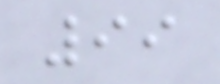99
